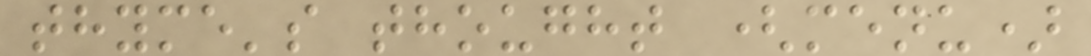thyme's thought (menu)
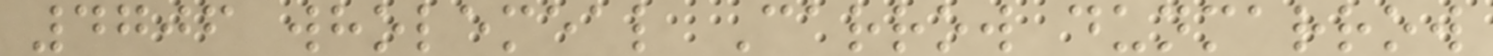4706 wholemeal Carrow dunmarrow
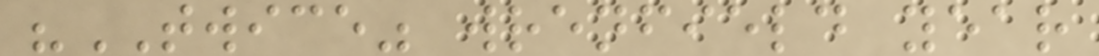"TWICE" wrenfield year
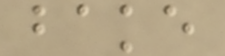bake
